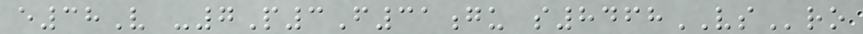e38V -7P3F31gu s8468VSro
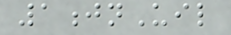1jnUil
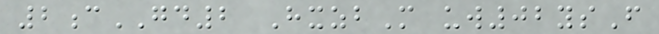2cGD2 HxzbM uw02ysF
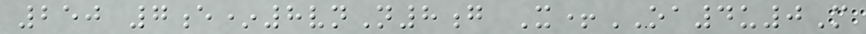250 7e*8vnN8g X+OA4u0M
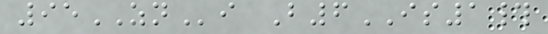95ZNi B6IS1#
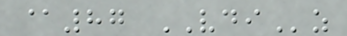@87 VDIz
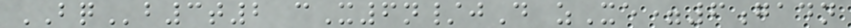BQb3t2 cX6n/jD zXe=6gadn
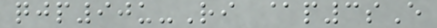qjp90u-Ri @p3sE
